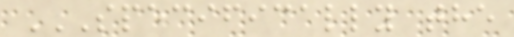SPECIFICALLY THE
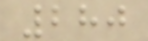280
